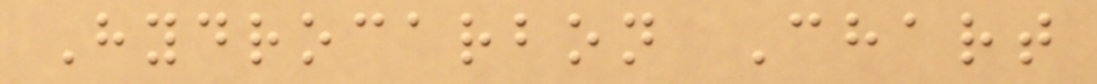Hydrocarbon Chart
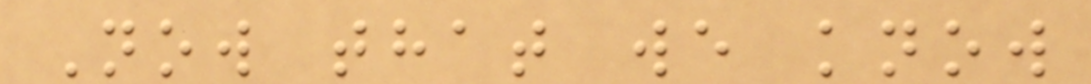Now that we know
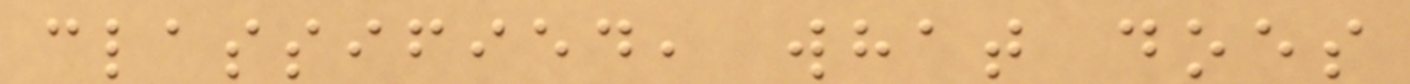classified, what does
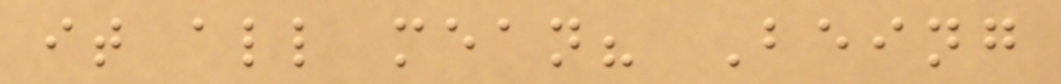it all mean? Being
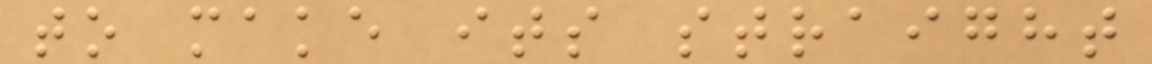to make its straight
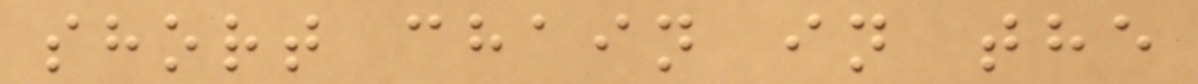short chain in the
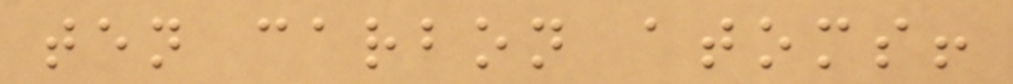ten carbon atoms!
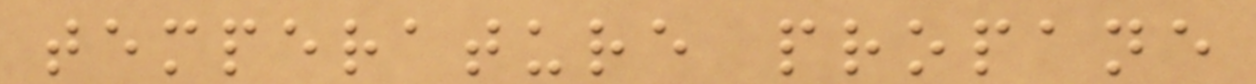temperature propane
